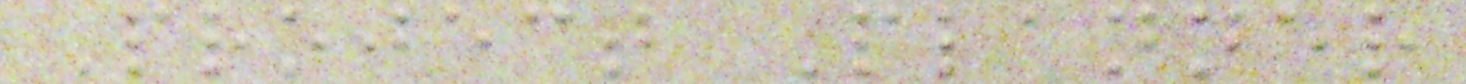Project Planner
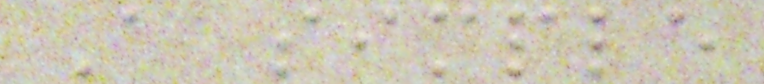A simple
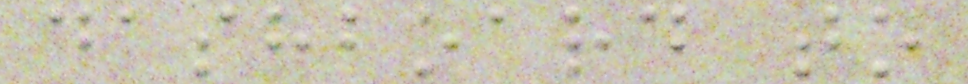dashboard to
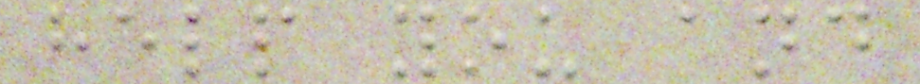help you and
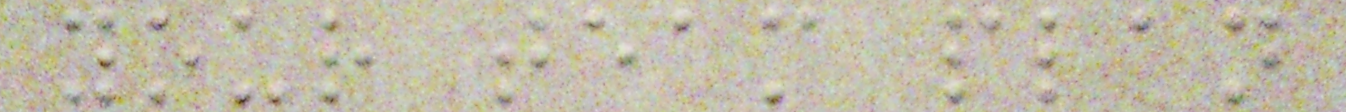your team plan
